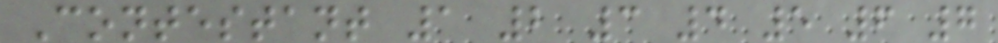Contestant 1 2 3 4 5 6 7
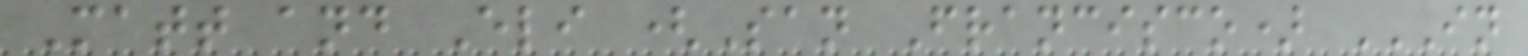Matt and Eli (San Francisco) IN
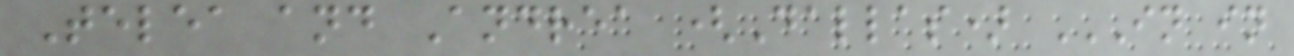Telea and Andrea (Dallas) IN IN
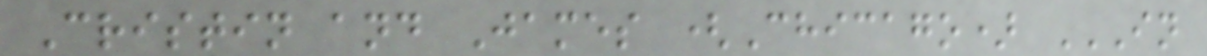Cristin and James (Chicago) IN
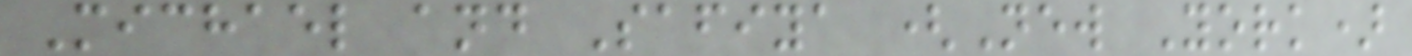Michael and Safiya (New York)
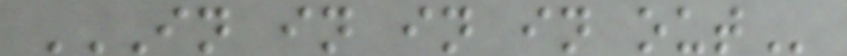IN IN IN IN OUT
